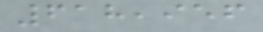618,956
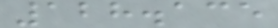128.135
